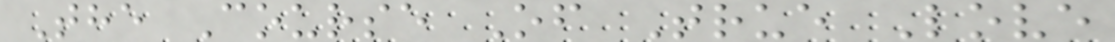The Course Of True Love
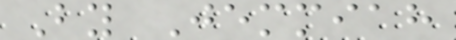By Jemmiah
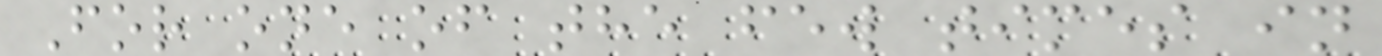For one of the few times in
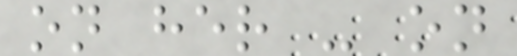on her - on
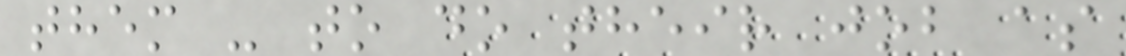them - to do their job as
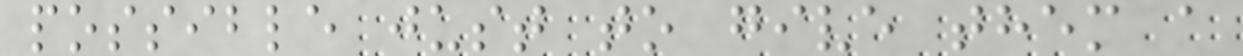possible just to give them a
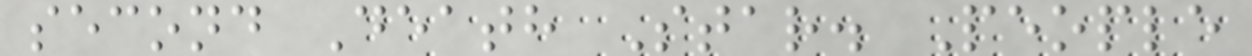second Death Star. People
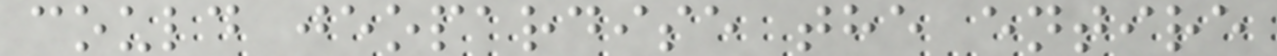could jeopardise the entire
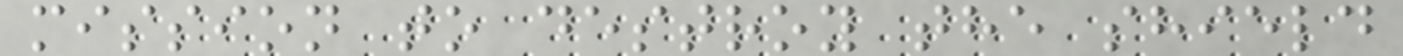mission to destroy the shield
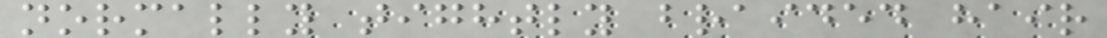normally tightly braided hair
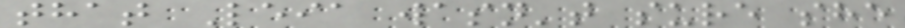that Leia wasn't sure she
